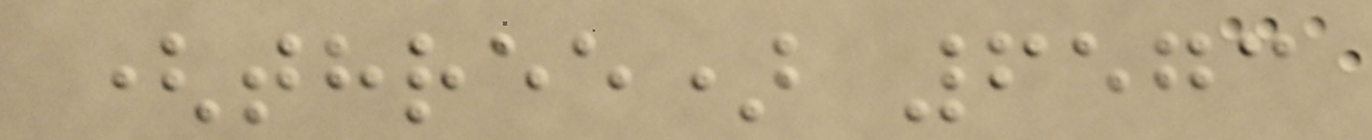(three) 6573
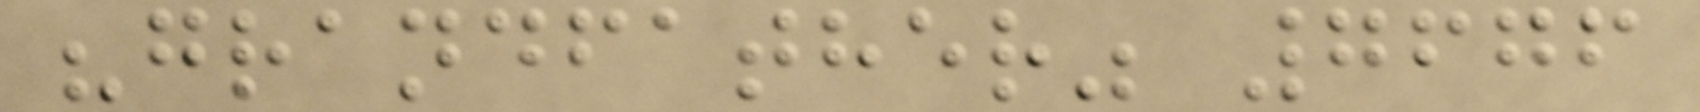"grandfather" 7676
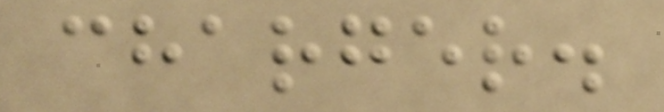charger.
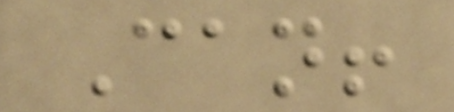Can!
